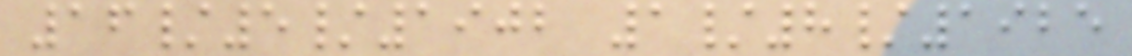16/5/1902 1/8/1925
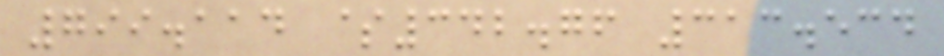799.114 $342.76 313.534
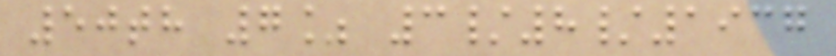50th 7% 3/8/1937
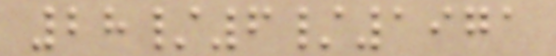28/6/1971
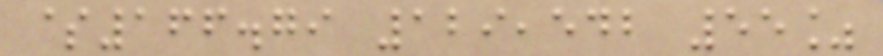$166.79 129,542 55%
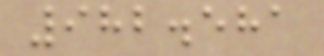982.581
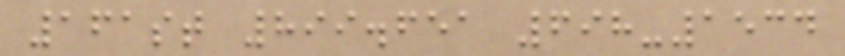161st 899.651 698-1534
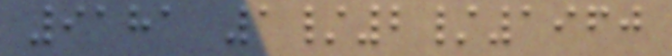9181 1/2/1960
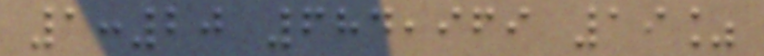1:20 684,969 19%
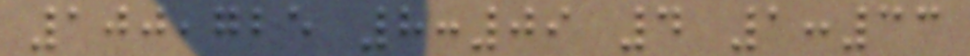100,725 8:09 4 1:33
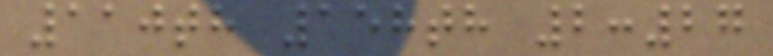110th 158th 2:27
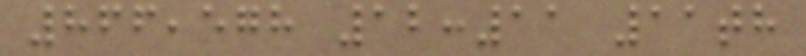866,578 12:11 11th
